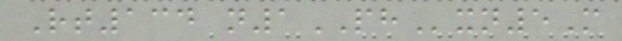Rt134 n1PHxn5M
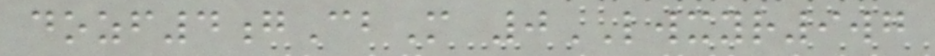dozf4gCbM 0LWXYR9wg
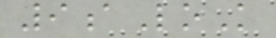9aLoK
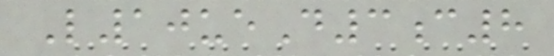L10ueD3c8
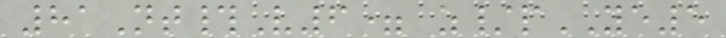81Nt#V6= z/pYE5
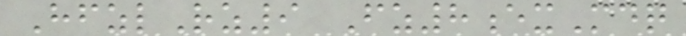HfzlRz9 Fz8exMdq
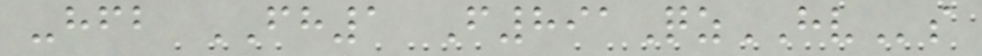-hfb FH1 F891QzHVs
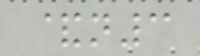&n3
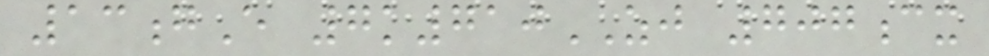13gE 7k710ZJ 707cx
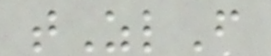tZlF
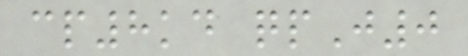cp8kd qpJ0
